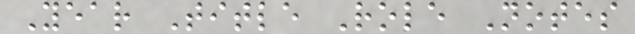Year Title Role Notes
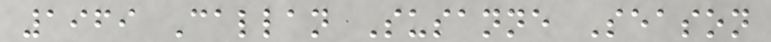1969 Callan Susanne Season
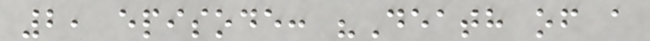2, episode: "Death of a
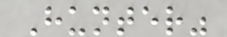Hunter"
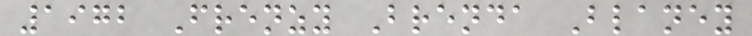1972 Frenzy Brenda Blaney
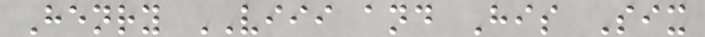Henry VIII and His Six
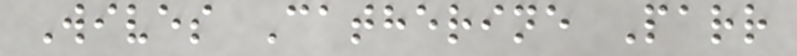Wives Catherine Parr
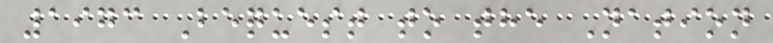1973 Bequest to the Nation
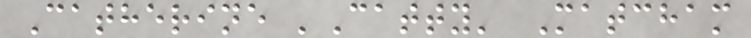Catherine 'Catty' Matcham
